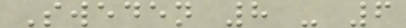Sweden 8 - 6
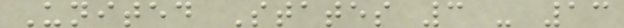United States 3 - 13
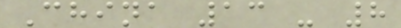China 13 - 8
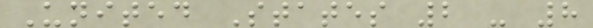United States 2 - 8
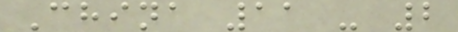China 11 - 2
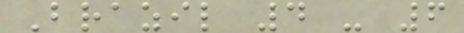Brazil 4 - 6
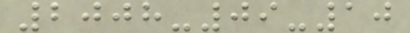2008-09-10
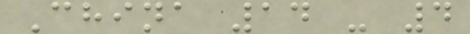China 14 - 4
